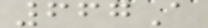667A
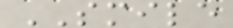SMILE
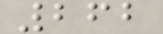262
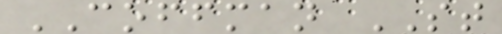COFFMAN ST
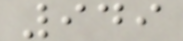949
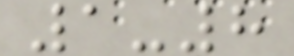1-8
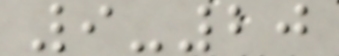9-20
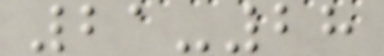21-28
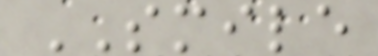SMILE
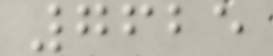7625
